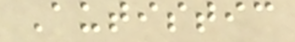Autistic
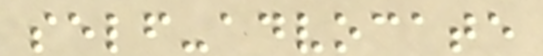self-advocate
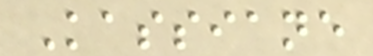Kassiane
